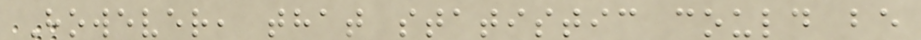However, that statistic could be
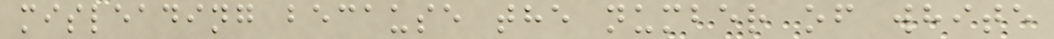misleading because the number of white
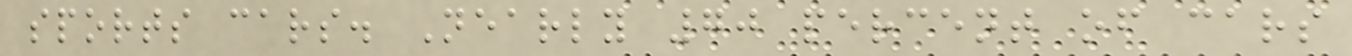sports cars. Nearly 70 percent of cars
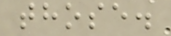those.
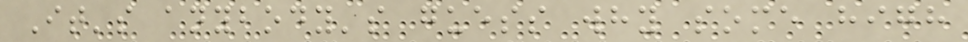It's anybody's guess why some high
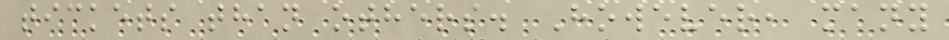tickets than others. However, many
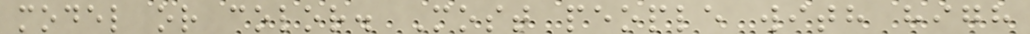model or color. Most people with high
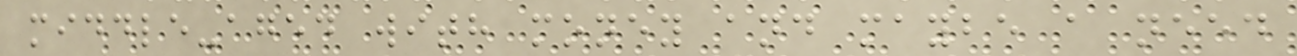middle-aged with money and maybe a need
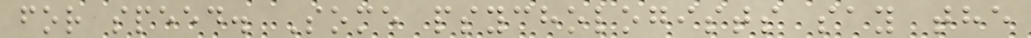for speed. Some psychologists say the
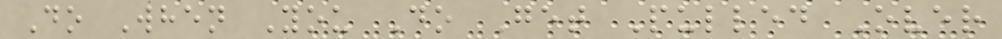Do When You Do Get Pulled Over
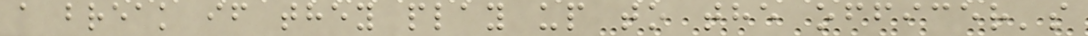a break if they play up to the officer's
